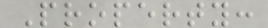Property:
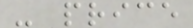- price
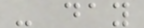- day
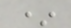*
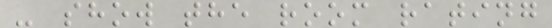- show the room rating
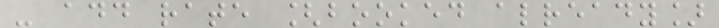- add rate [booked already]
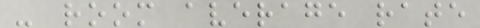- room average rate
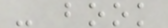- book
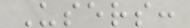Users:
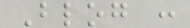Blog :
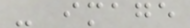- image
